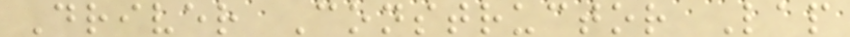Driver Constructor Lap
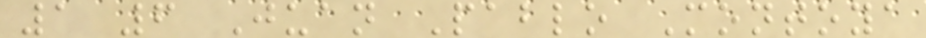1 6 Juan Pablo Montoya
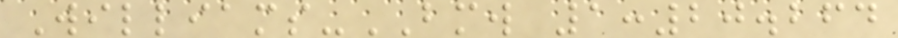Williams-BMW 1:20.264
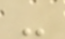-
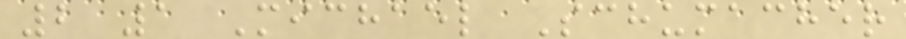2 1 Michael Schumacher
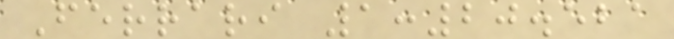Ferrari 1:20.521
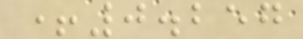+0.257
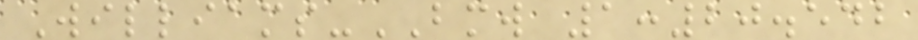Williams-BMW 1:20.542
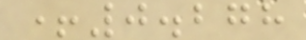+0.278
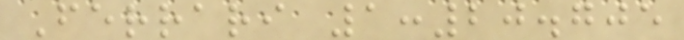Ferrari 1:20.705
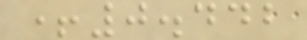+0.442
